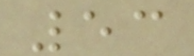53
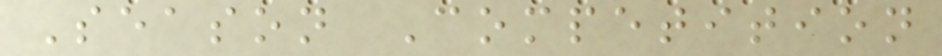Season Competition
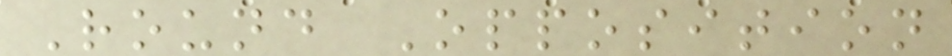Round Opposition
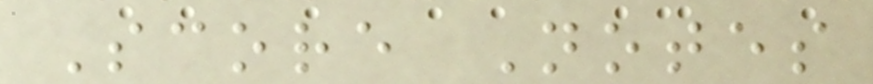Score Notes
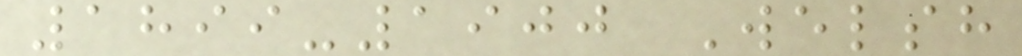1899-1900 Welsh
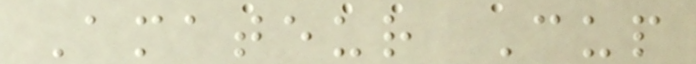Amateur Cup
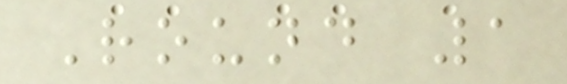Round 1
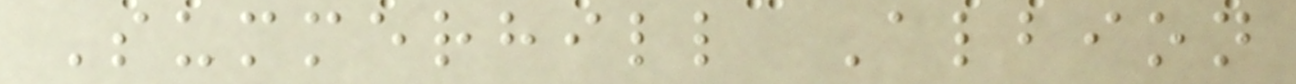Summerhill Albion
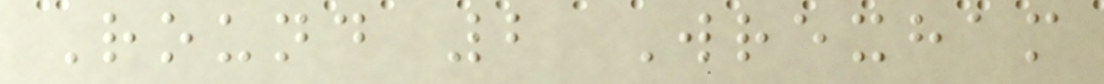Round 2 Wrexham
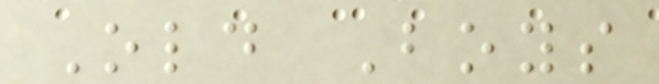Old Boys
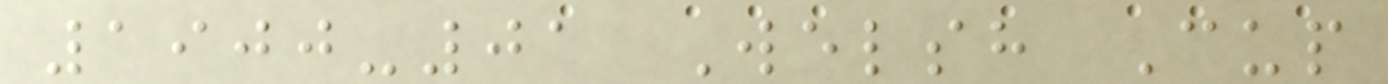1900-01 Welsh Cup
